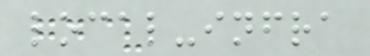local-infra
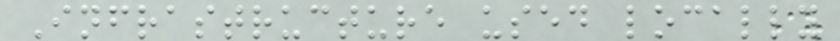Infrastructure used locally
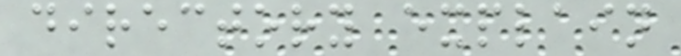directory explain
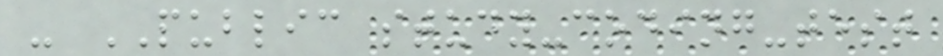- PUBLIC study-coding-test
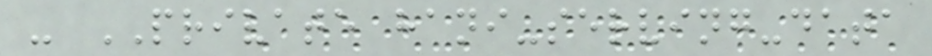- PRIVATE hani-serving-data
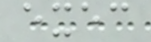exec
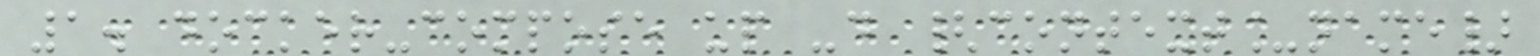1. docker-compose up -d {context_name}
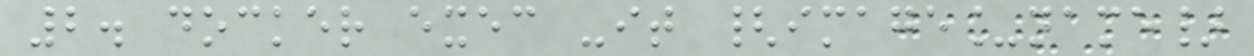2. docker exec -it {image_name}
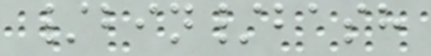/bin/bash
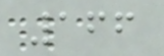166
